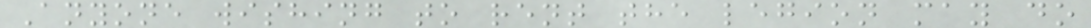Anyone wishing to rent the legion may do
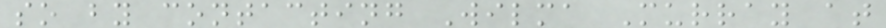so by contacting Wilma Murray at
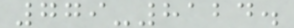779-8124.
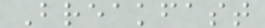Breakfast
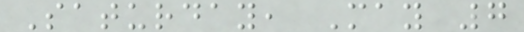Saturday, May 7
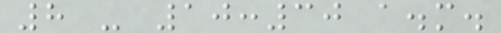8 - 10:30 a.m.
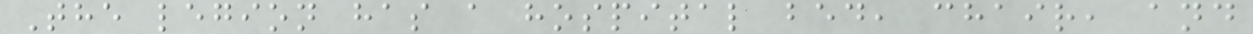The legion has a hospital bed, chair, and
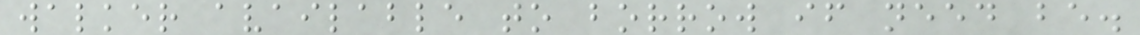walker available to borrow if need be.
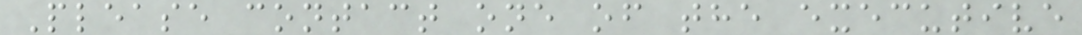Please contact one of the executive
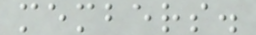members.
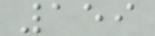159
